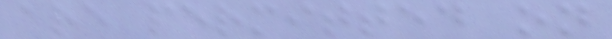are permitted on
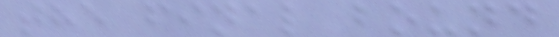the final bound
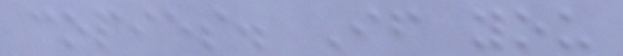copies. If you
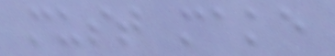must make
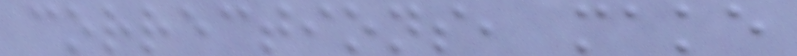corrections, make
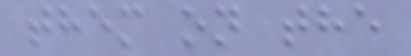them on the
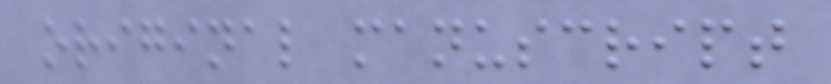original manuscript
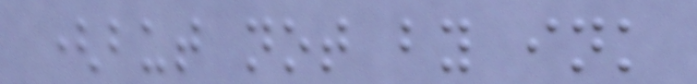(but not by ink
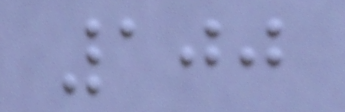100
